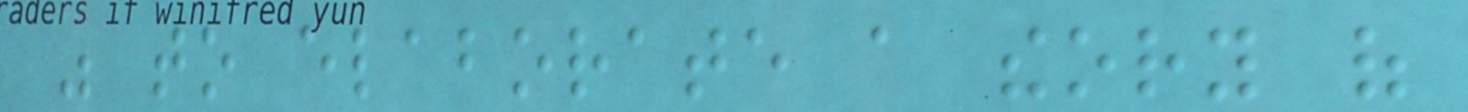was to elaborate a theory of
